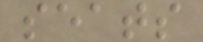seats
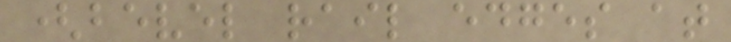(bevel rail edges at
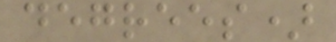degrees)
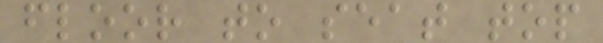floor to seat top
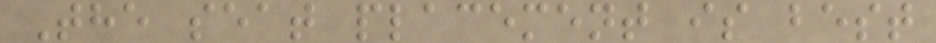The seat placement is best
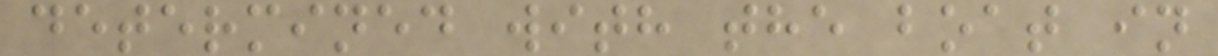determined with the boat in
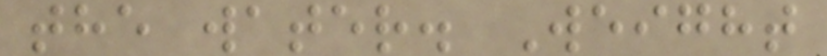the water. Weight
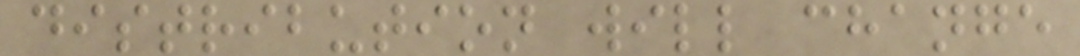distribution will change
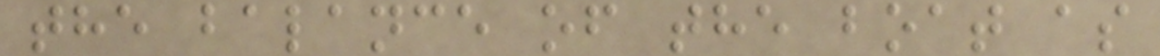the balance of the boat as
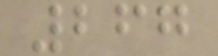267
